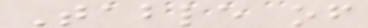Table of
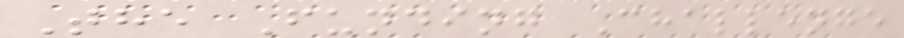The Funding Challenge
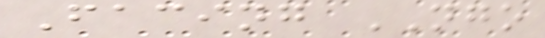Facing NGO
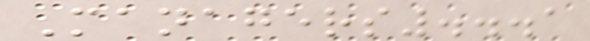Managers...1
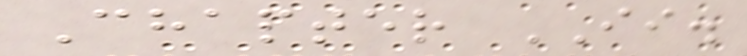Chapter II.
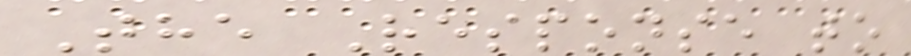The Response to
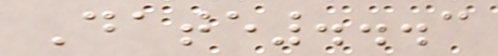Date...3
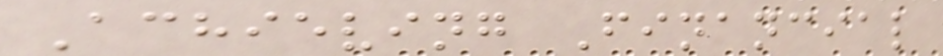Achieving Financial
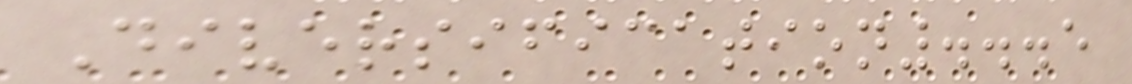Diversification...5
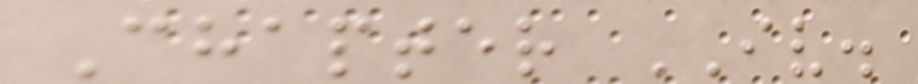Chapter IV.
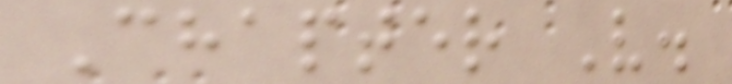Chapter V.
